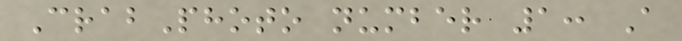CrabPhoto number 1: A
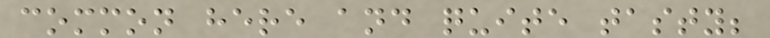common here and quite tasty;
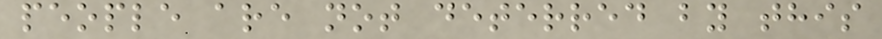people are not deterred by this
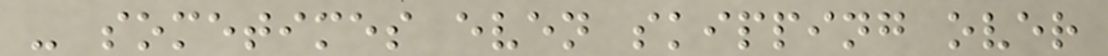- sometimes even skipping over
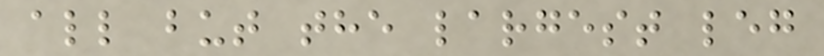all but the largest leg
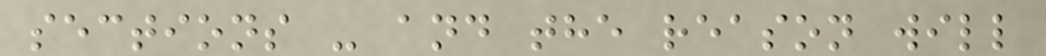sections - and the reason will
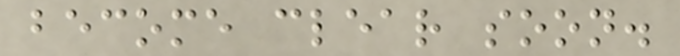become clear soon.
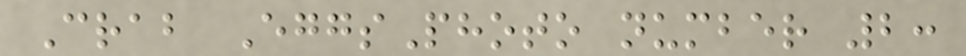Crab EggsPhoto number 2:
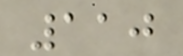110
